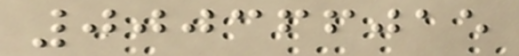000366015
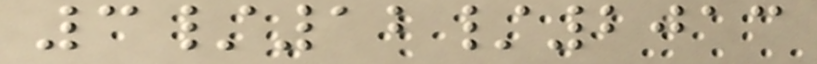3/12/2013
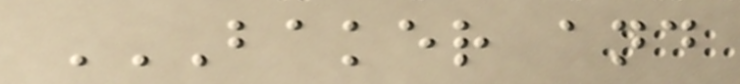BAKER AND
